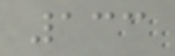133
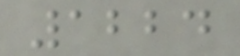1224
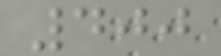400
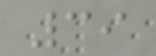39
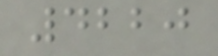4220
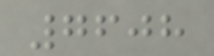7608
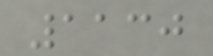1130
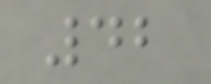42
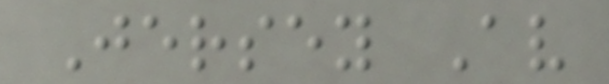Jersey Av
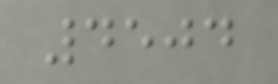4504
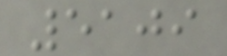5109
